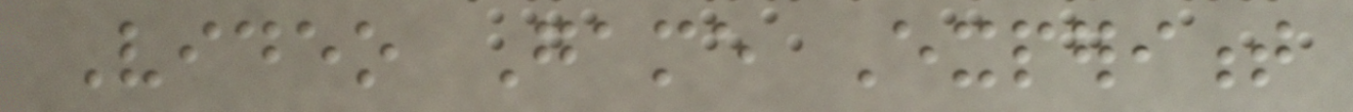Video Game Experiment
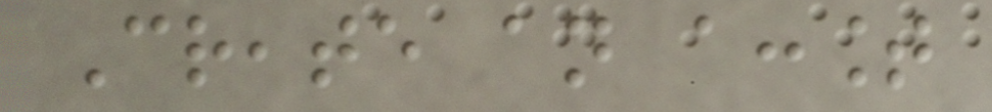Create an account
